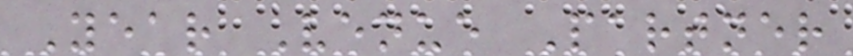Year Venue Partner
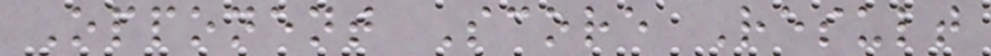Opponent Score Result
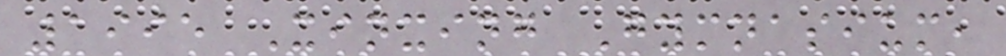1995 Xinxing Gymnasium,
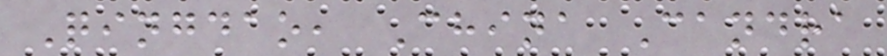Qingdao, China Candra
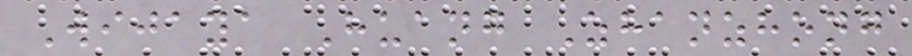Wijaya Huang Zhanzhong
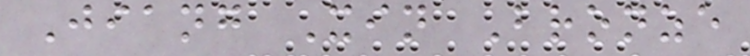Jiang Xin Bronze
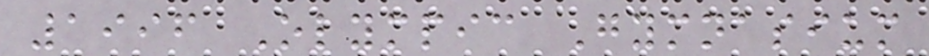1996 Olympic Gymnasium
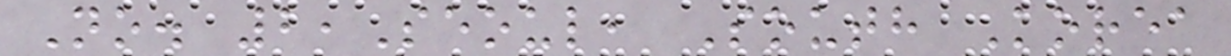No. 2,Seoul, South Korea
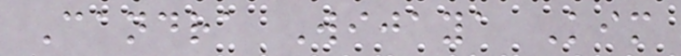Candra Wijaya Kim
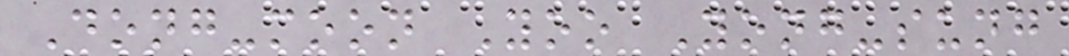Dong-moon Yoo Yong-sung
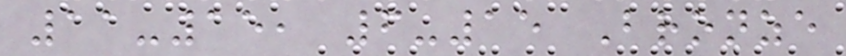11-15, 6-15 Bronze
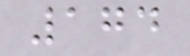174
